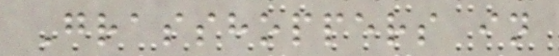Grasshoppers in
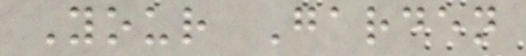Your Garden
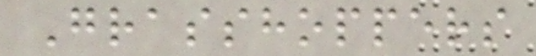Grasshoppers
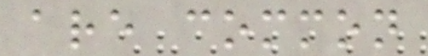are common
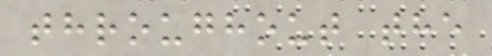throughout the
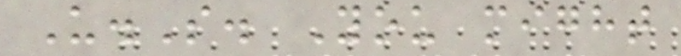U.S. You might
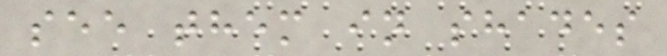see them in shades
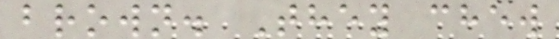brown. They chew
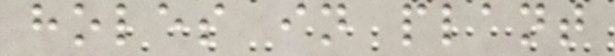holes in plant
